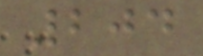204
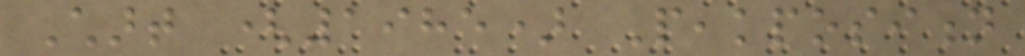Chart (1985) Peakposition
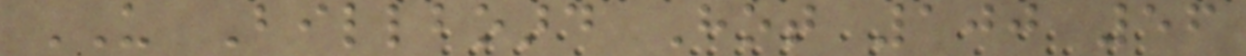US Billboard Hot 100 56
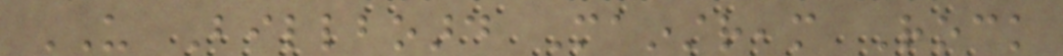US Billboard Mainstream Rock
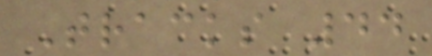Tracks 44
